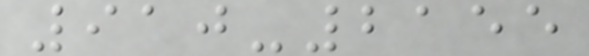910-2155
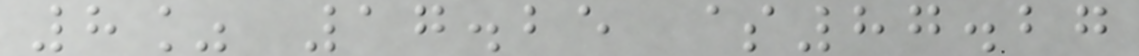8% 17.25 $87.27
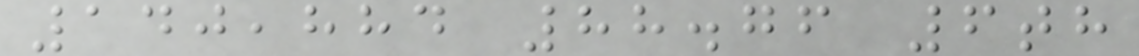140,884 88.76 6th
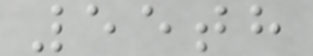55th
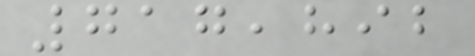717,892
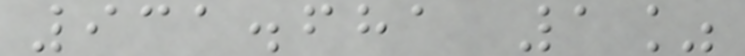931.681 1%
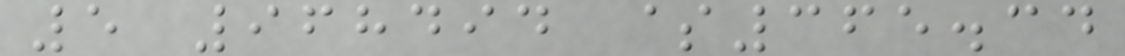5 968494 $365.34
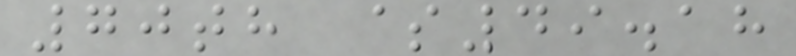70th $49.18
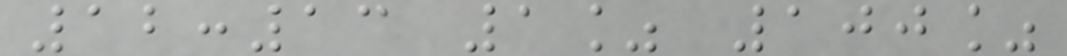12:13 1% 100%
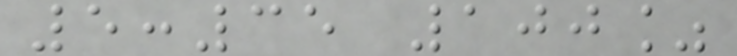5:35 100%
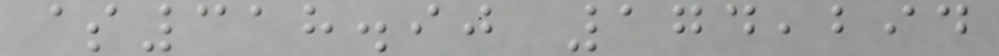$318.90 174,294
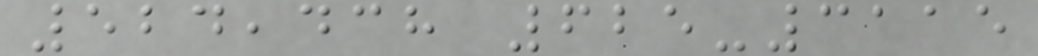524,438 625-3115
